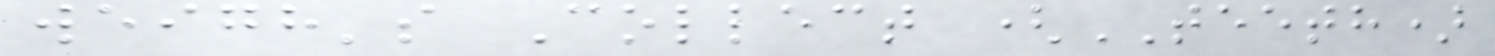weigh's Collect (TEETH)
